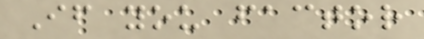If you factor
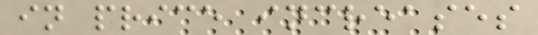in price increases
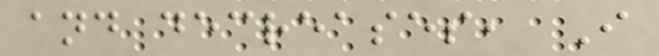and decreases, I
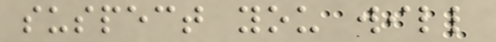suspect you will
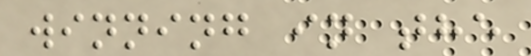winning in the
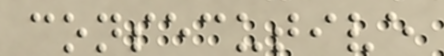consecutive
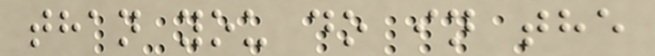than you do in the
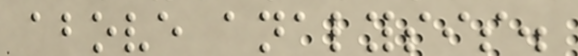above analysis.
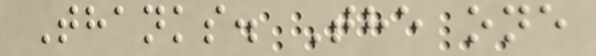Thanks. The one
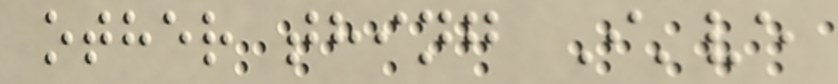other thing I've
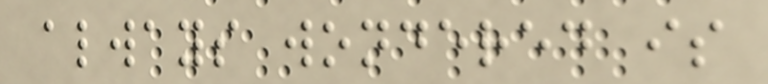always wondered is
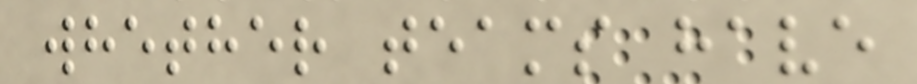whether teams have
